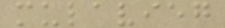mulavieg
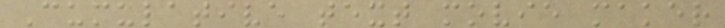Cumulative text movie maker
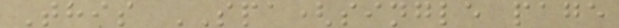This SPA(single page
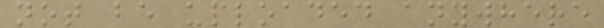not be uploaded anywhere
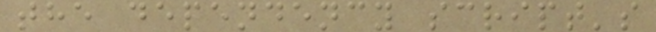the dependency script's
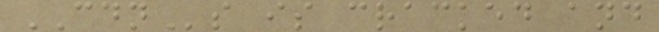CDNs is cracked and
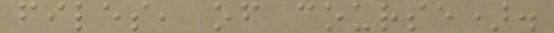files, of course).
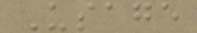Usage
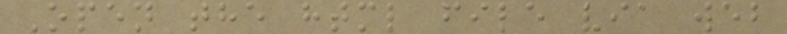Open the html file via web
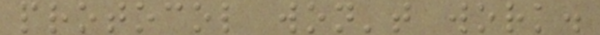protocol won't work.
